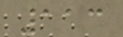113
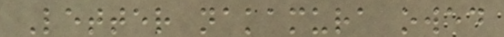Letter nakamura owed
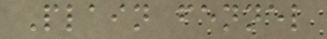Plain fennel
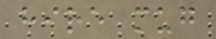hire mug
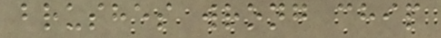brushes wrong chip
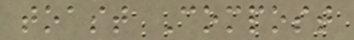toast Compost
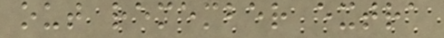out remember extra
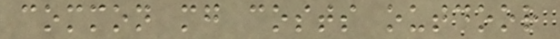common mg costs outdoor
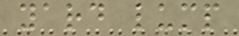yard lump
